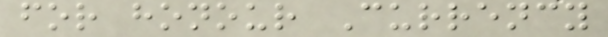for honour Currency
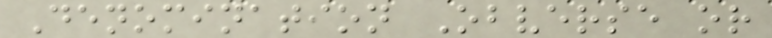Denomination Obverse or
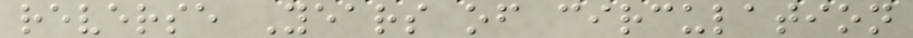reverse Years of circulation
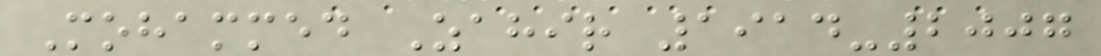Mohammed Zahir 1914-2007
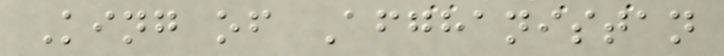King of Afghanistan
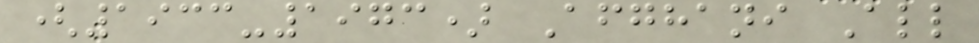(1933-1973) Afghani All
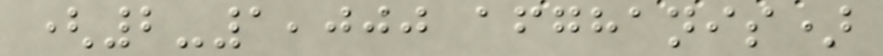(2-1,000 afghanis)
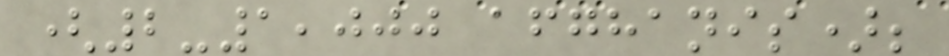(2-1,000 afghanis);
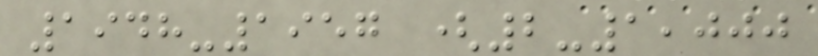1948-1957 (2-1,000
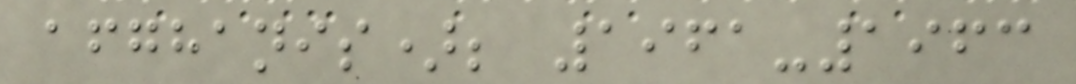afghanis); 1961-1963
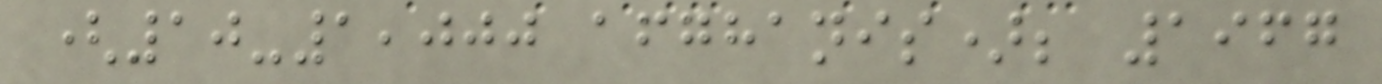(10-1,000 afghanis); 1967
